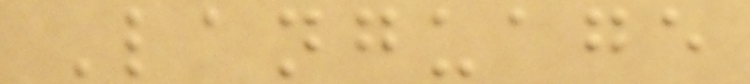Language
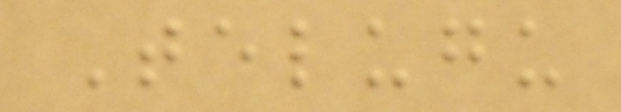Telugu
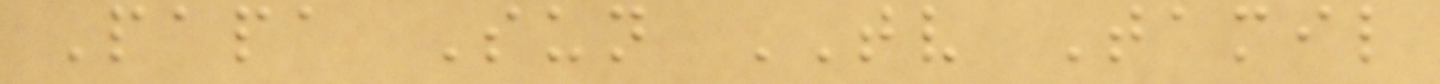Papa Sun TV Tamil
